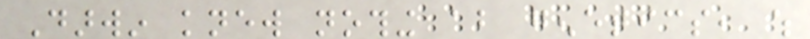Darwin knew nothing about genetics, which
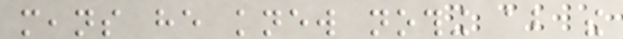means he knew nothing about the
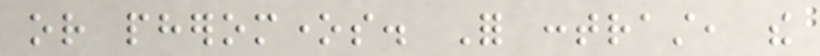or pheromones. For contrast, the
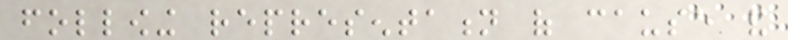following representation of cause and
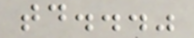today..."
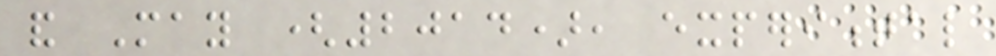and May (2014), experimental
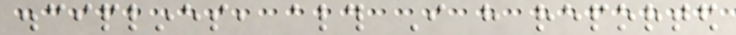disciplines, although I have reported
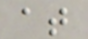at
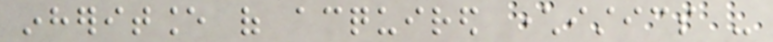inheritance of acquired characteristics -
